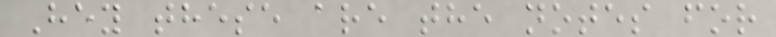Hey these are the notes for
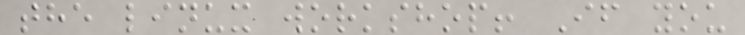the linux workshop! If you
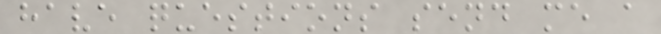have questions send me a
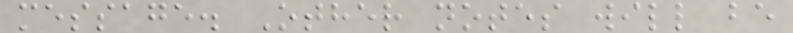message. Other notes will be
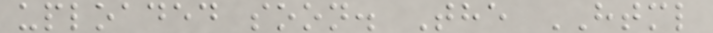uploaded soon. The HTML
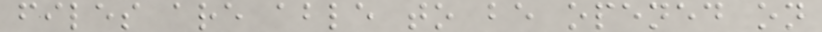files are able to be opened on
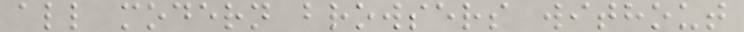all modern browsers without
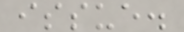issue.
